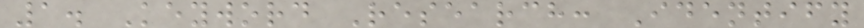1. Keyword Research: Identify
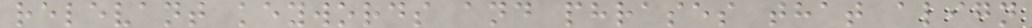relevant keywords and phrases that align
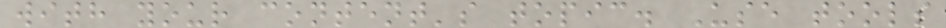with your content's topic. Use tools
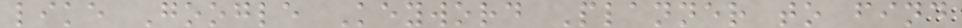like Google Keyword Planner to find
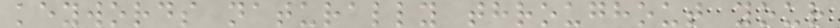keywords naturally throughout your
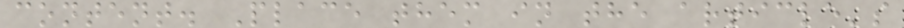content. Place them in the article's
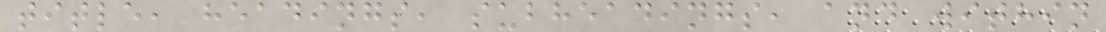title, headings, subheadings, and within
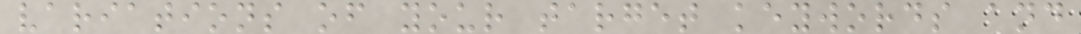variations of your target keywords and
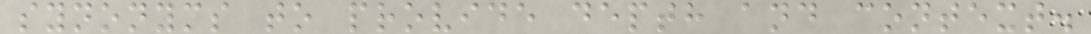synonyms to provide depth and context.
